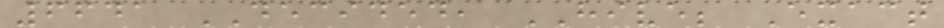6641 DECIDED, HIVE; Exact
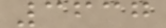3637
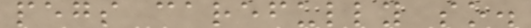pegs carefully so.
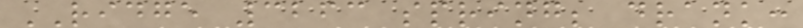RIDGE 3263 spring; drank:
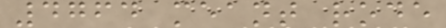4764 meant rode
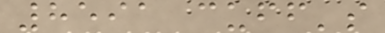8591 cuff's
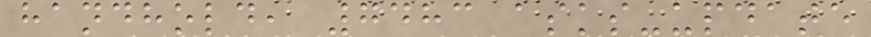handhold, 7483 asks-update
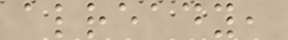already,
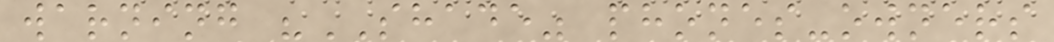warning "SHADE" phones-owners
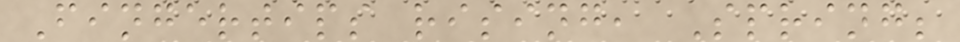Fingertips rising, Spring;
